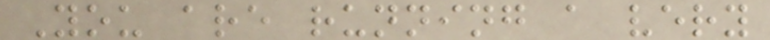You are running a very
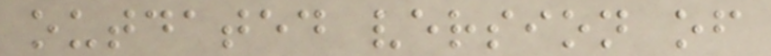outdated version of
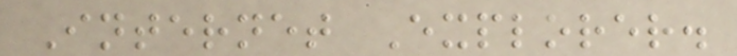Internet Explorer.
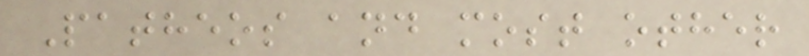Patheos and most other
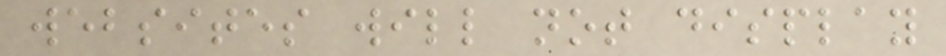websites will not display
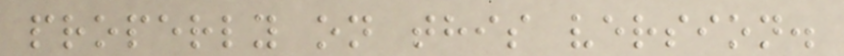properly on this version.
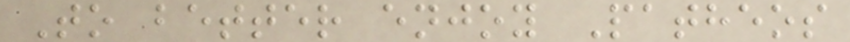To better enjoy Patheos
